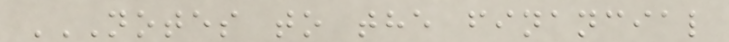NOTES TO THE FINANCIAL
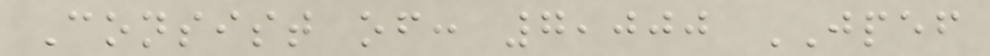Consist of: 7,000 JPEF
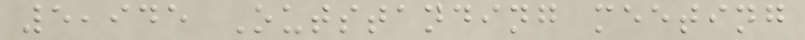5,945 Outstanding meeting
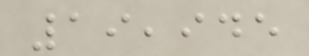19,945
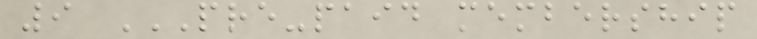9 PRE-PAID MEMBERSHIP
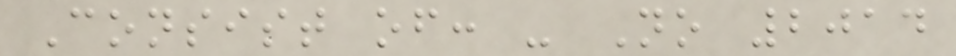Consist of: - No 2014
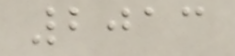2013
